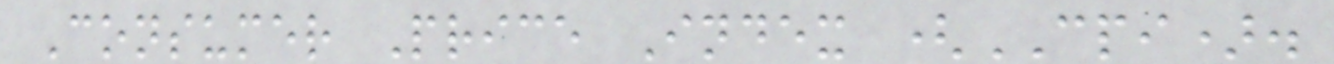Consumer Price Index (CPI).
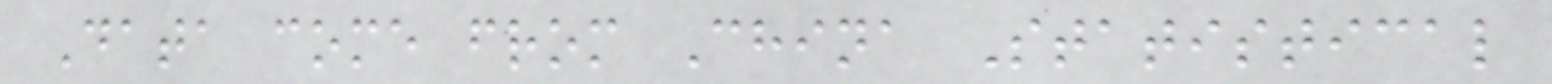Data come from China Statistical
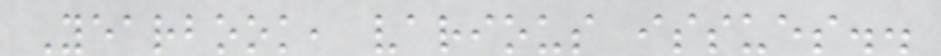Yearbook, various issues..
